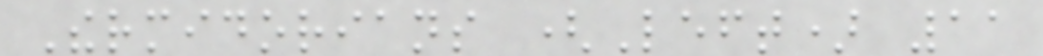Thermidorians (Left) 11
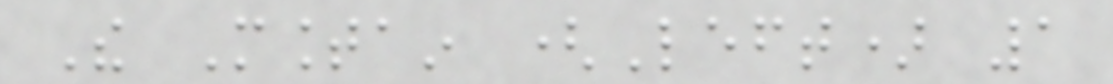The Mountain (Left) 1
